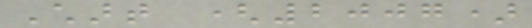Chart (2007)
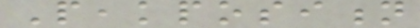Peakposition
